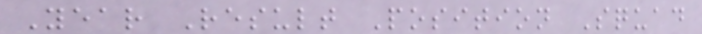Year Result Position Squad
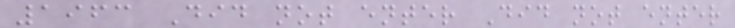1963 Did not enter Did not enter
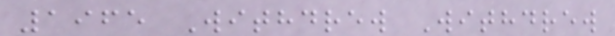1965 Withdrew Withdrew
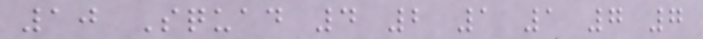10 Squad 4 2 1 1 7 7
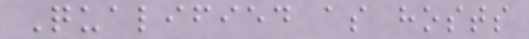Qualified as hosts
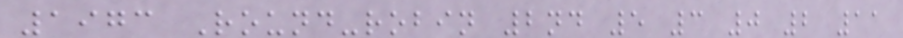1973 Round-robin 2nd 5 3 0 2 11
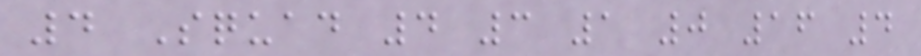4 Squad 4 3 1 0 16 4
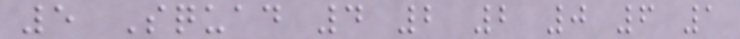5 Squad 4 2 2 0 6 1
